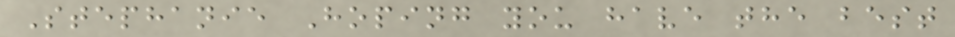Stephanie Hoping you have the best
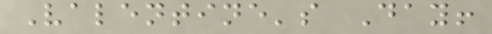Valentine's Day!
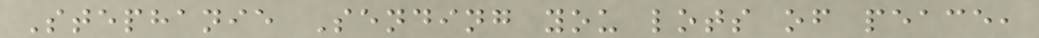Stephanie Sending you lots of peace,
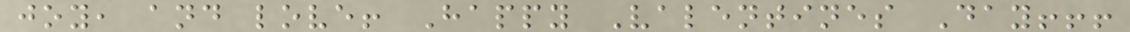joy, and love! Happy Valentines Day!!!
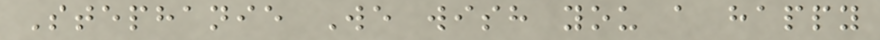Stephanie We wish you a happy
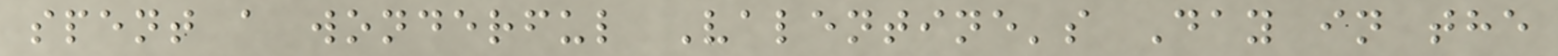spent a wonderful Valentine's Day in the
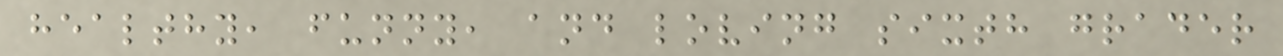healthy, funny, and loving sixth grader
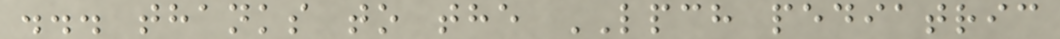... thanks to the LPCH pediatric
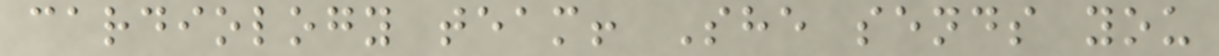cardiology team! She sends you
